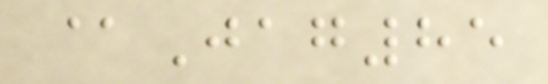@Jag85
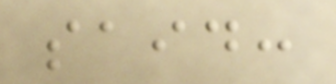said:
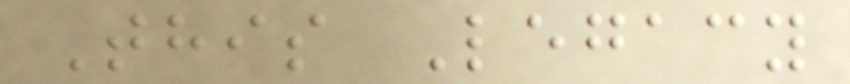This Legacy
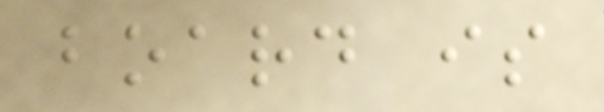board is
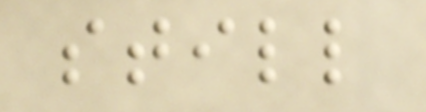still
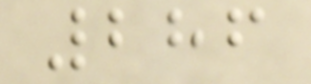286
